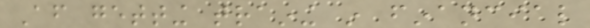After getting training in financial
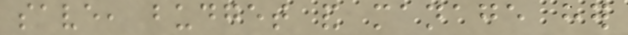save, budget and manage her
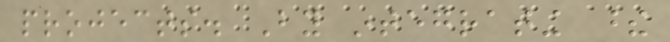projects. By integrating these
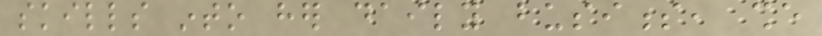skills into her daily business, she
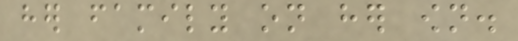her family on her own.
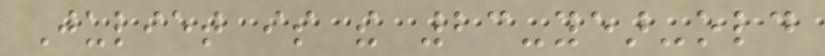Juliet is the 23-year-old
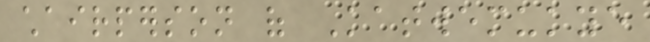chairperson of Katwemukye
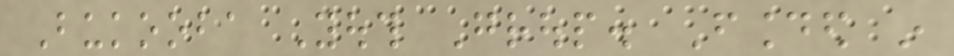Bukooba Youth Group. Founded in
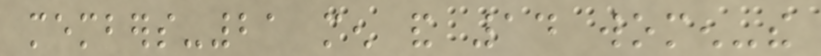members-21 men and 14 women-the
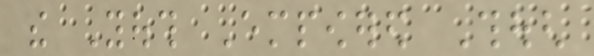the Youth Empowered Though
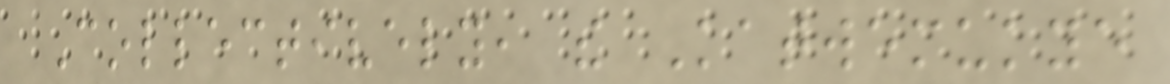Collectively, the Katwemukye
